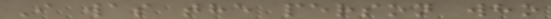I was the person who
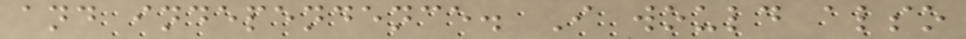and independence. I would also
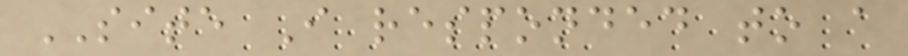SITE I responded to a
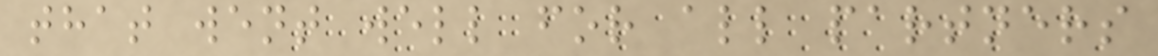that went well for all partners
